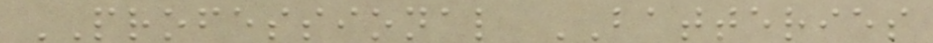PROFESSIONAL BATTERIES
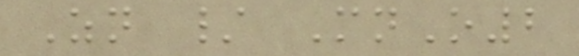Zn / MnO2
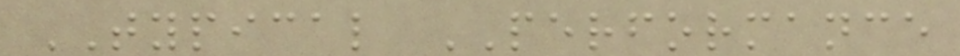TYPICAL PERFORMANCE
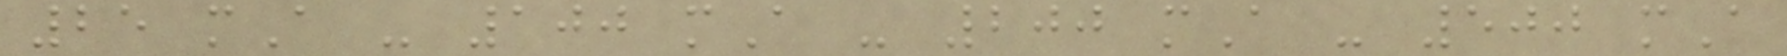25 mA - 100 mA - 200 mA - 500 mA
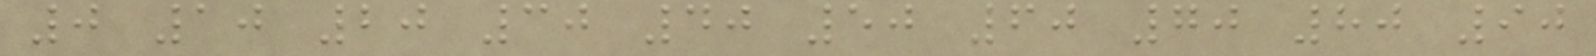0 10 20 30 40 50 60 70 80 90
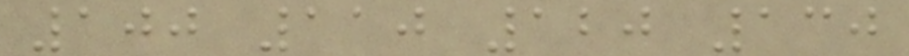100 110 120 130
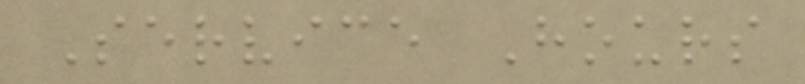Service Hours
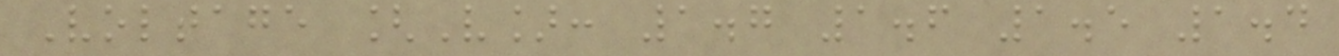Voltage [V]: 1.7 1.6 1.5 1.4
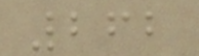262
